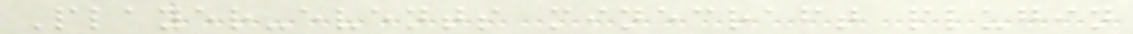Player-events minecraft plugin
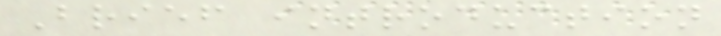Brief introduction
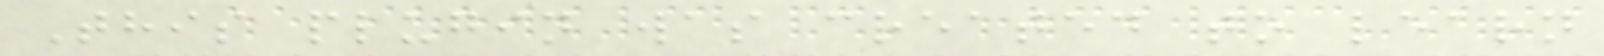This plugin was created to learn
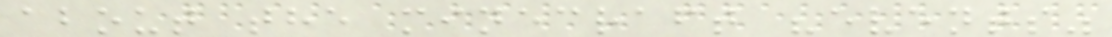about the minecraft "events"
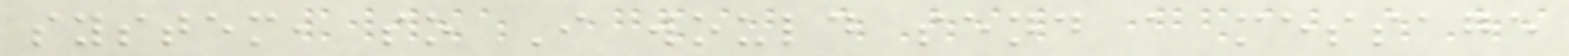system, so I would send a message
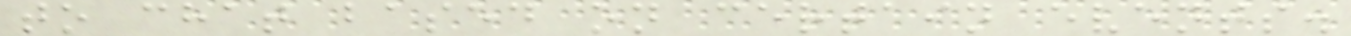to chat based on certain events.
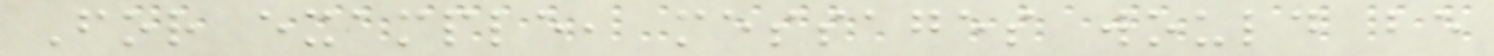For example, messages would be
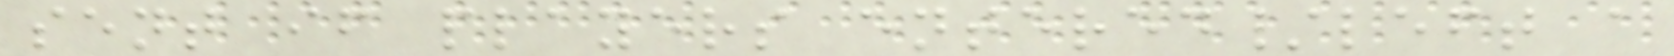sent if players entered/left a
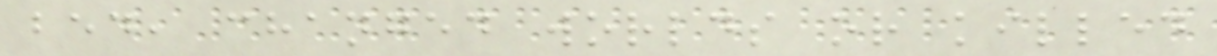bed, changed worlds or killed
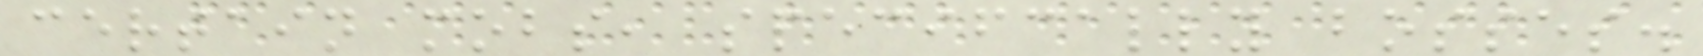certain mobs, specifcally bosses.
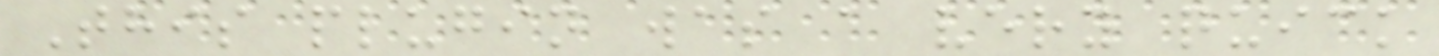This plugin was a very quick
